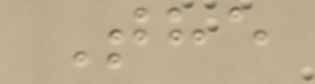The
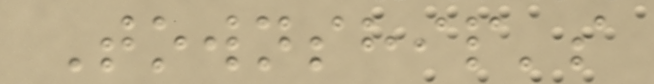Township's
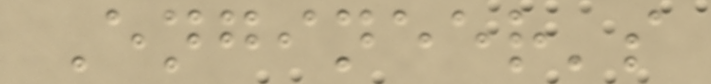Engineer's
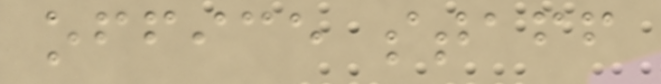office staff
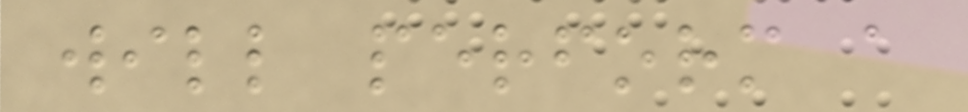will perform a
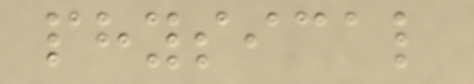physical
